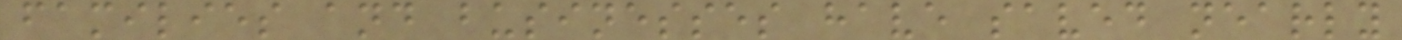families and businesses have saved nearly
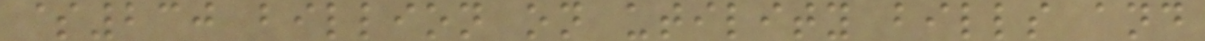$230 billion on utility bills and
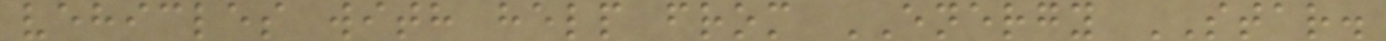vehicles with help from ENERGY STAR.
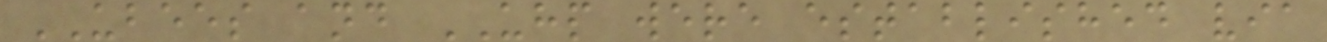UBEES and UHP were established via
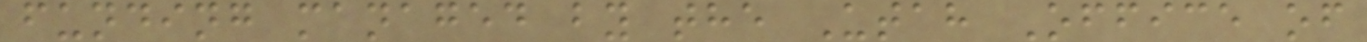funding managed by the Utah Office of
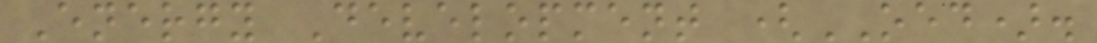Energy Development (OED).
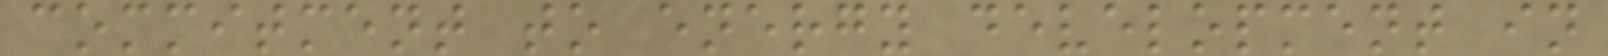commitment to energy development in
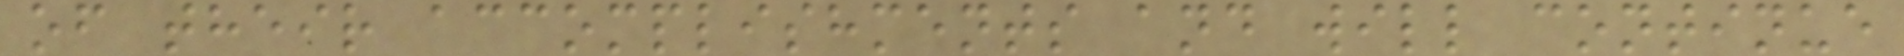of their accomplishments and will continue
